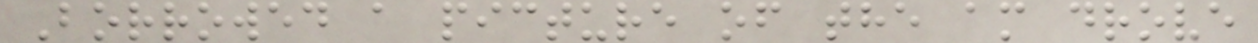Borrowed a picture of the am drove
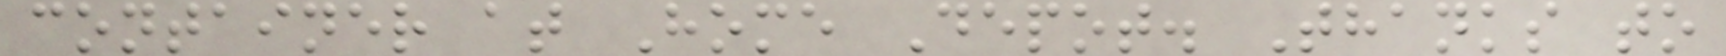container at Home Depot. Thanks to
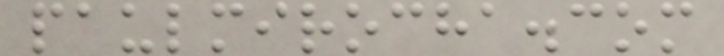paulmirocha.com
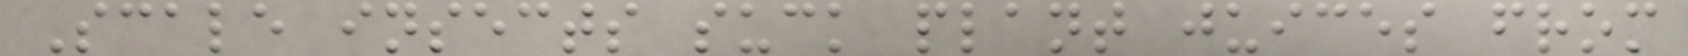Scale insects suck plant juices from
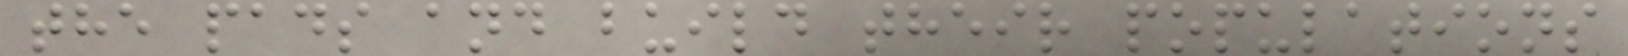the pads and build their populations
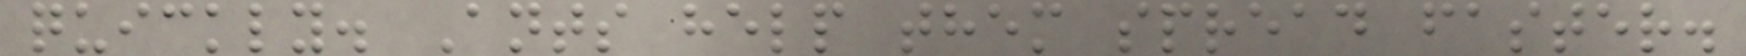quickly. Ants help them spread faster.
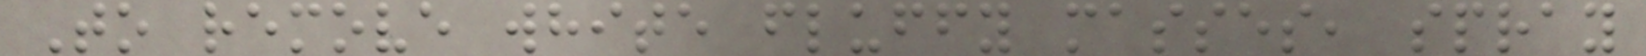To remove white fluffy masses, spray
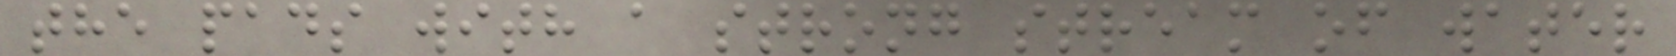the pads with a strong stream of water
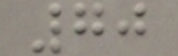70
